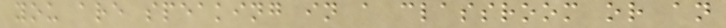you are speaking in a classroom or an
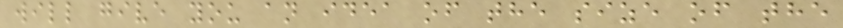will give you an idea of the size of the
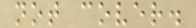not cover.
